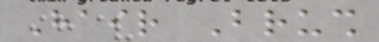Hair Brush
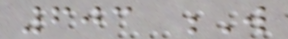603 W
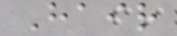Hair
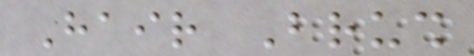Hair Brush
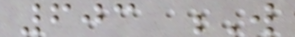603 W
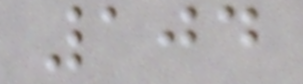104
